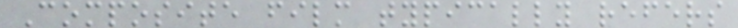Composite film typically refers
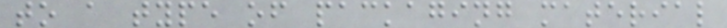to a type of packaging material
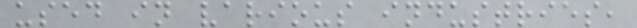used in various industries,
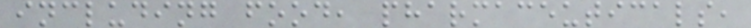including food, pharmaceuticals,
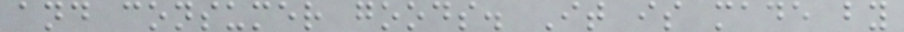and consumer goods. It is made by
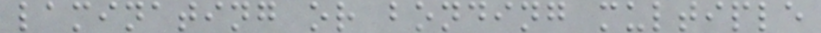laminating or bonding multiple
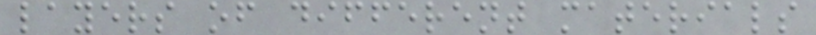layers of different materials
